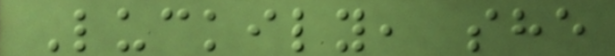Luckily, she
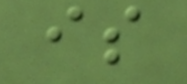is
